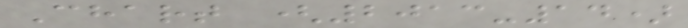Chart (2013-14)
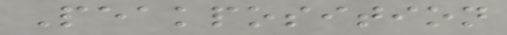Peakposition
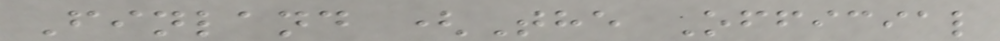Finland (The Official
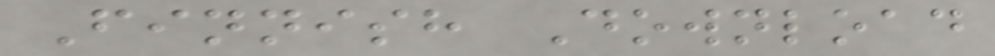Finnish Download
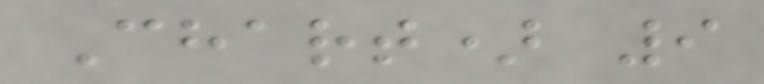Chart) 9
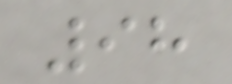98
